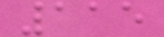115
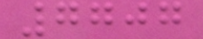7707
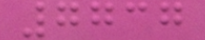7737
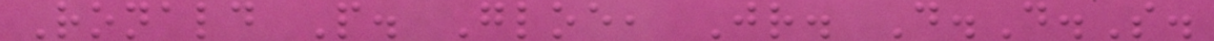Ronald P. Gloe, Jr. D.D.S.
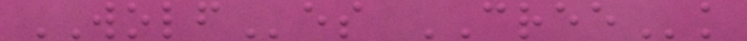WOLFes CREEk
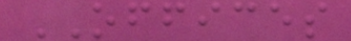OFFICES
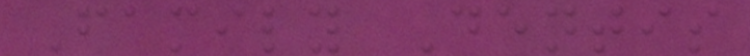Family Dentis
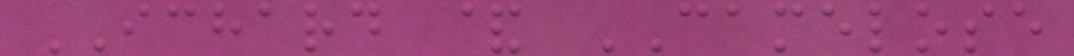ICHARD & CAMELOSE
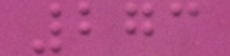273
